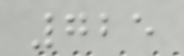725
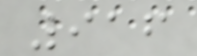916
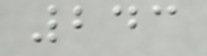243
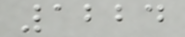1224
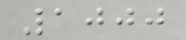1000
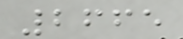2665
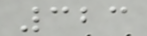323
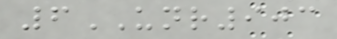6UNR903
